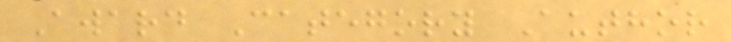Award Category Author
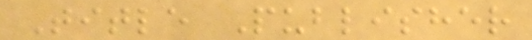Title Publisher
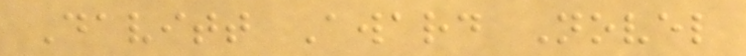Davitt Award Novel
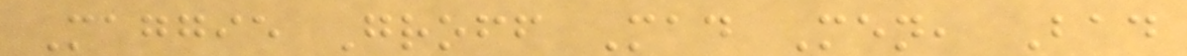Maggie Groff Mad Men, Bad
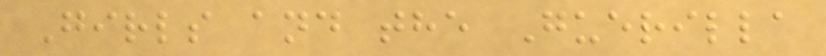Girls and the Guerilla
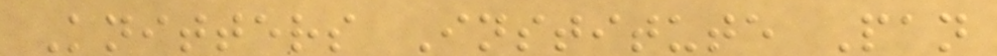Knitters Institute Pan
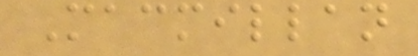Macmillan
